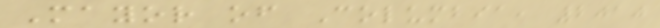Mayor of Columbia, 2010
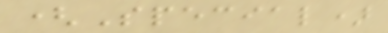(Special)
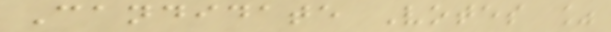Candidate Votes %
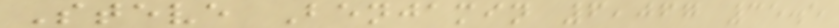Steve Benjamin 6,067 35.5
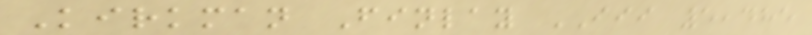Kirkman Finlay III 5,485
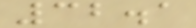32.1
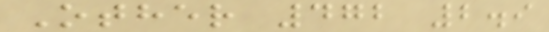Other 472 2.9
